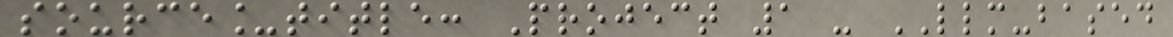source_title: Project 1 - LLM-based
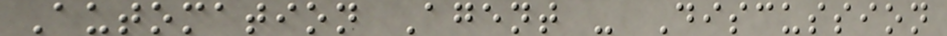Automation Agent - Discussion
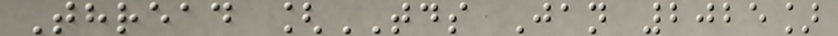Thread [TDS Jan 2025]
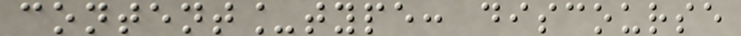content_type: discourse
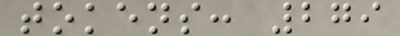tokens: 279
